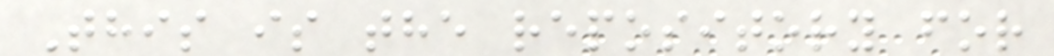This is the repository for
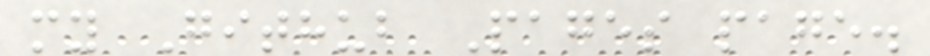my Github Pages page.
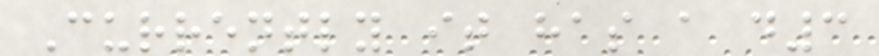Currently it has a d3
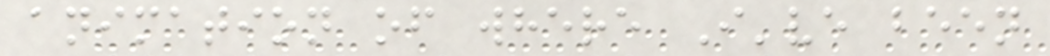animation of where I've been
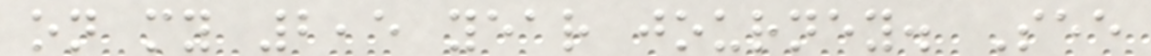on my 2,5 year journey. See
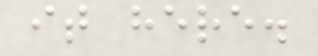it here.
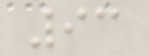93
